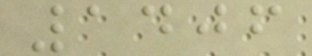1406
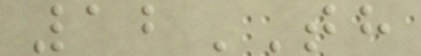12TH
